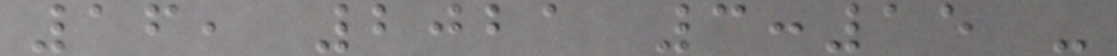16, 2021 3:15 -
